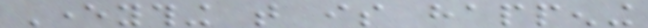Everything that is happening
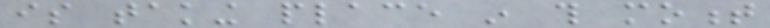is taking place in this moment
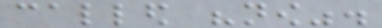called "now".
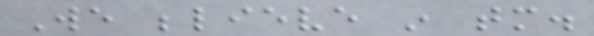We believe in tomorrow.
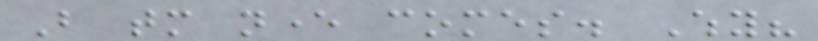But tomorrow never comes. Why?
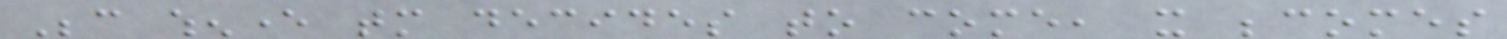Because whenever tomorrow decides to come, it becomes
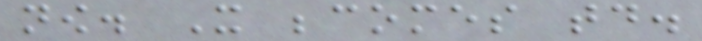now. It becomes today.
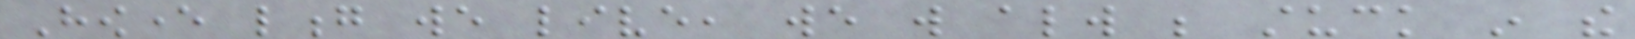However long we live, we will always be stuck in the
